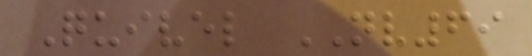Quivel NV69
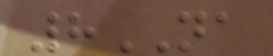8NA
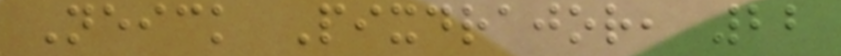Neick Pixdrajor, 22
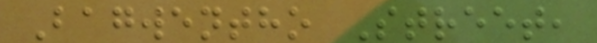Bagwentho Street,
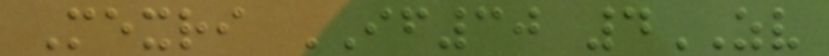Mexri IF30 4ZV
